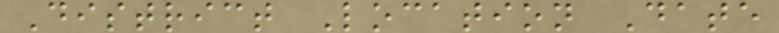District Location Date
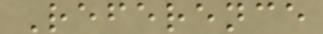Reference
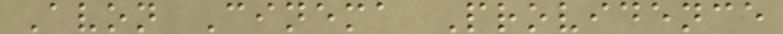Avon Cinema Providence
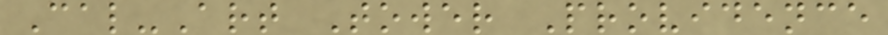Cal-Art Tower Providence
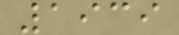1939
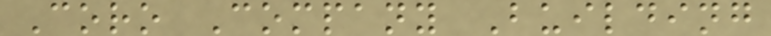Coro Company Building
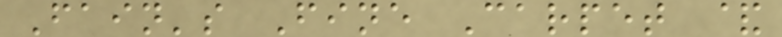Fain's Fine Carpet &
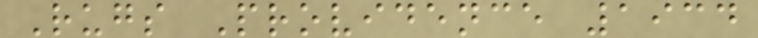Rugs Providence 1934
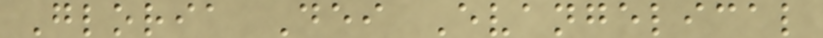Gloria Dei Evangelical
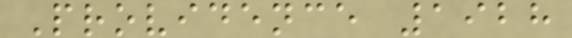Providence 1928
